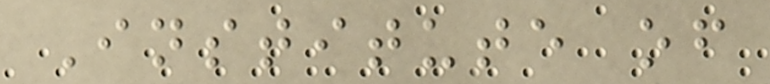Institute of
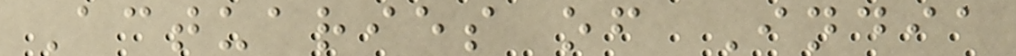Actuaries of India
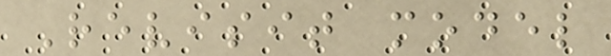Revisit model
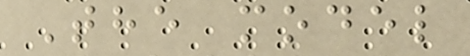The model
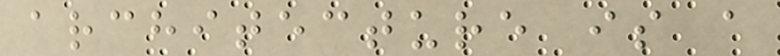architecture is a
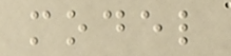model
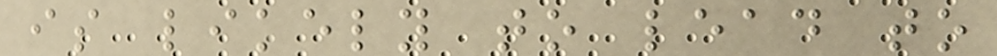is likely to lead to
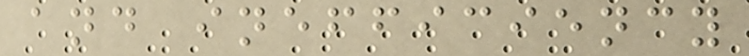and inefficiency
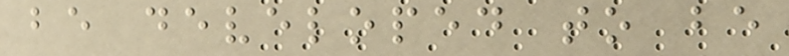be developed to be
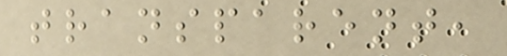transparent,
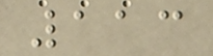113
